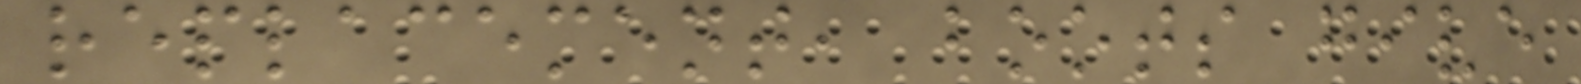replacement, boots give
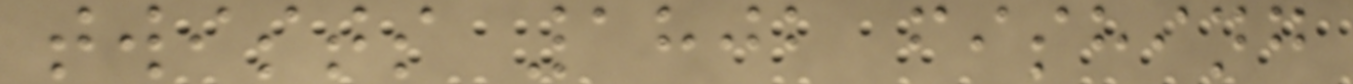twists 1802 fishing
